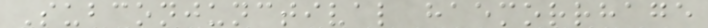Subconjunctival haemorrhage
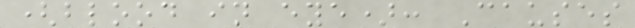(blood in eye): Causes
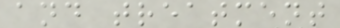and treatment
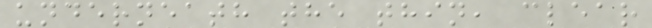underneath the thin, clear
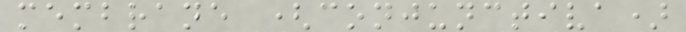membrane (conjunctiva)
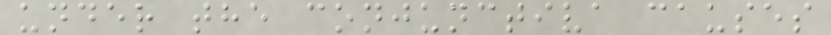under the conjunctiva causes
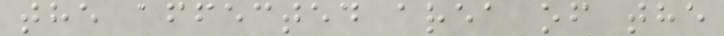the affected area of the
